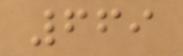669
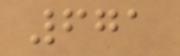671
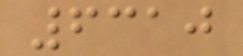6310
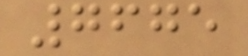7675
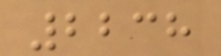2238
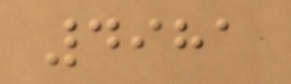4981
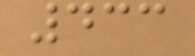433
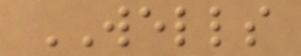WELLS
